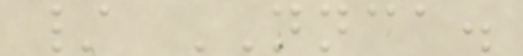/ NNCA.
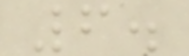6.
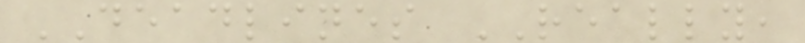DEADLINES REALLY,
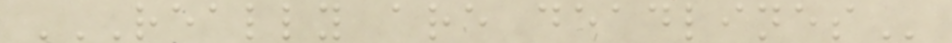REALLY ARE DEADLINES
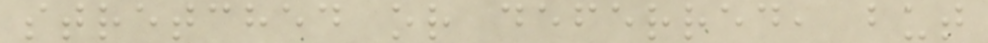stretched or deferred, but
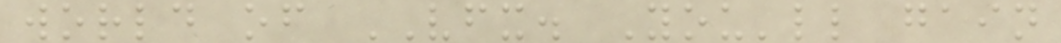world of VFX. You'll gain
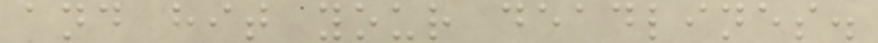and hit your deadlines.
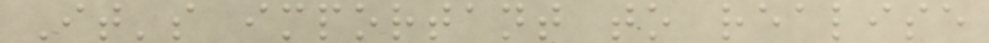It's important to realise
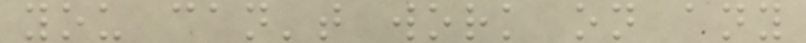you can't work on any
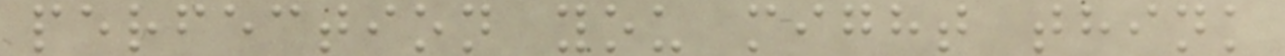perfection you might think
